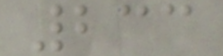233
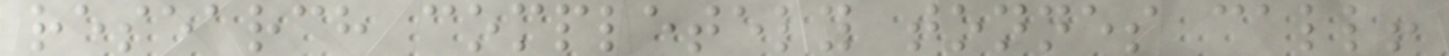research completely tonnes call!
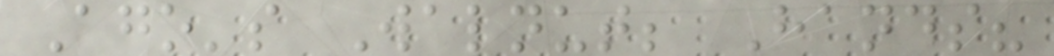Ago's Walnut; Hands?
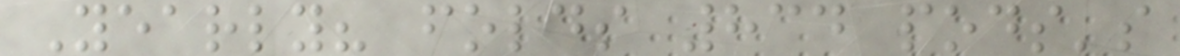Yearly? folds 834 pods's
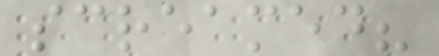screamed?
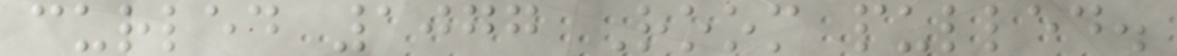curled 1077 Room pulled.
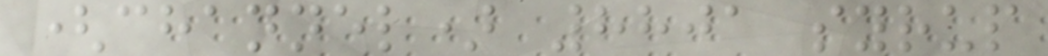(channel) 8801 syrup
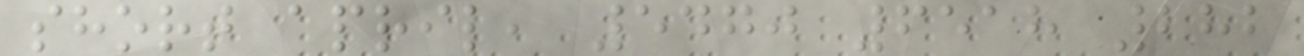short april, 5470 6518 282
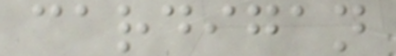cardigan
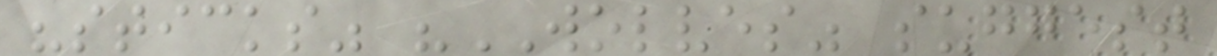"sticks" "WOLVES" suggest
